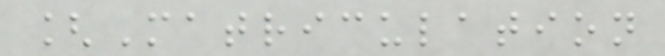[Matriculation
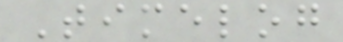Timelog
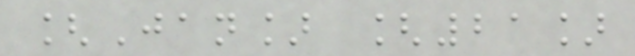[Jan] [21]
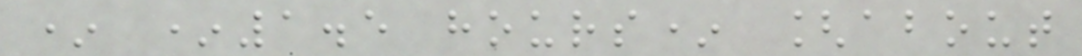* *1.5 hours* [about
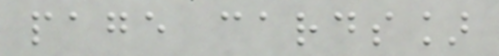page cards]
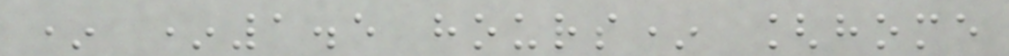* *1.5 hours* [home
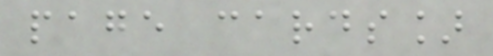page cards]
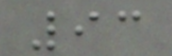93
